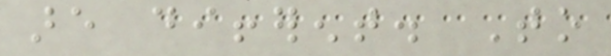are different. To
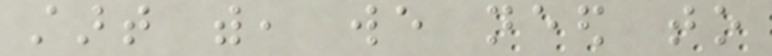start with, we need to
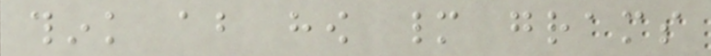think about how many grams
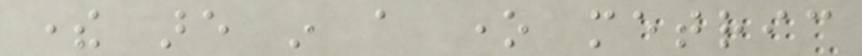there are in a one metric
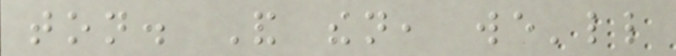ton. And then, we'll
